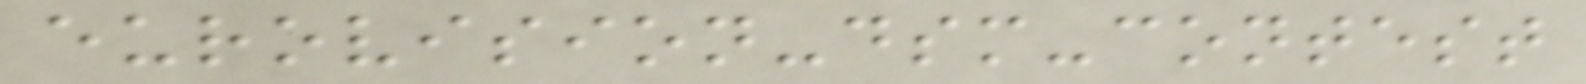eurovision-dsm-contest
